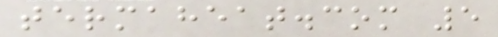termaheat.com 5
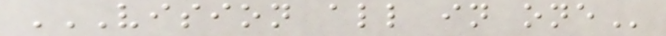VISION ALL IN ONE
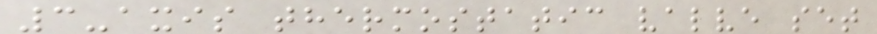3-axis thermostatic valve set
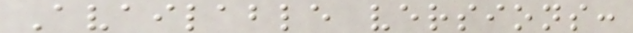Available versions:
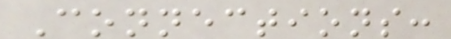Connections:
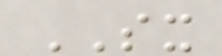SX
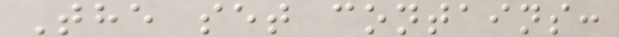The set contains:
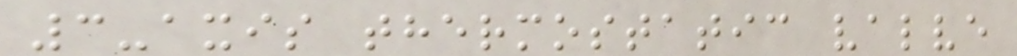3-axis thermostatic valve
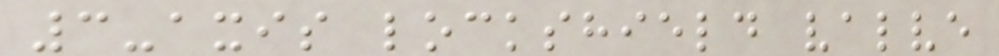3-axis lockshield valve
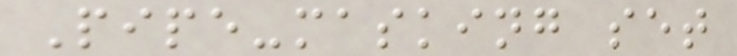Pipe-masking set
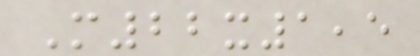M22x1,5
